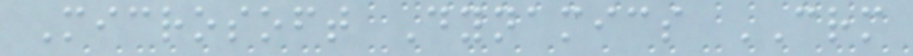Microsoft Dynamics CRM
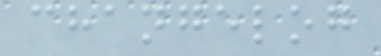changelog
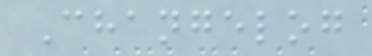Changelog
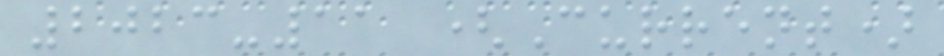2023-11 (Current)
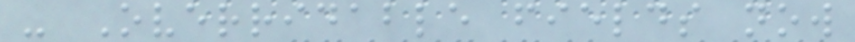- Overridable fields now
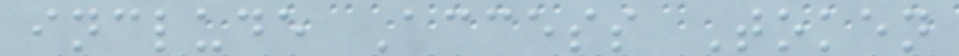include Access Token
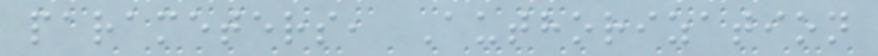parameters, Authorization
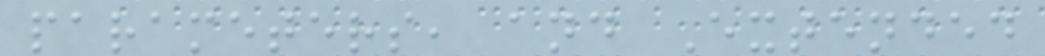parameters, and Extended
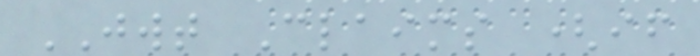JWT Claims (if
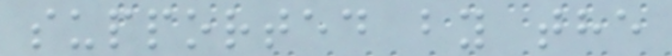supported by the
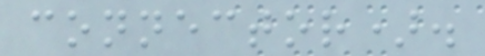connector).
